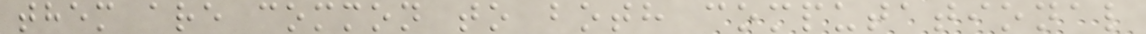them are common to both computational
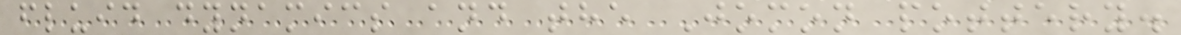fluid dynamics and the Jomon pottery.
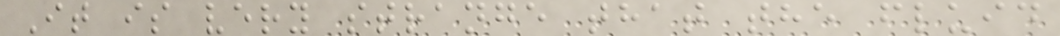It is very strange that the fluid
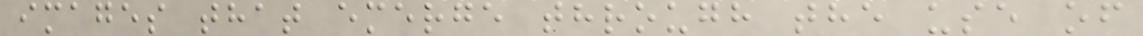images that emerge through the use of
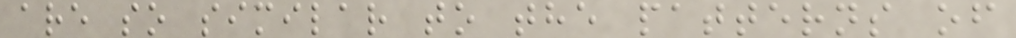are so similar to the patterns of
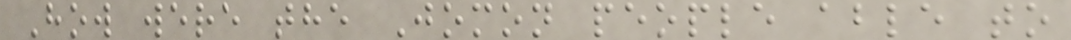How were the Jomon people able to
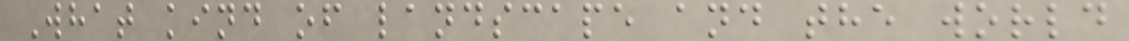What kind of landscape and the world
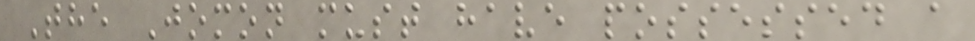The Jomon must have possessed a
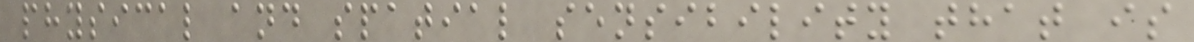physical and spatial sensibility that is
